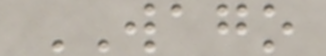WAGO
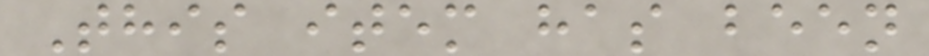This item has been
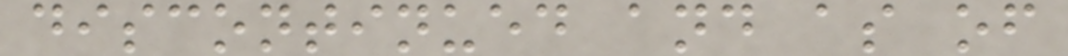discontinued and as of
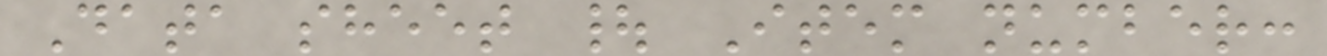Data sheet | Item number:
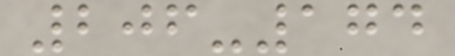206-174
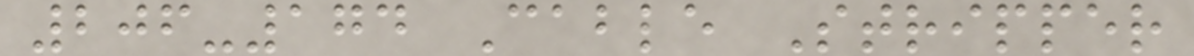206-174 Cable Stripper
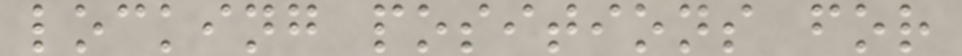locking positions for
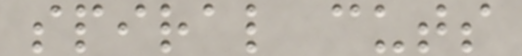spiral cuts
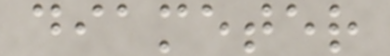diameter
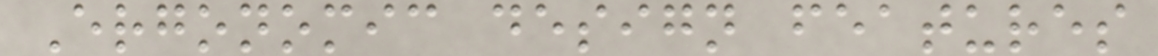Ergonomic design features
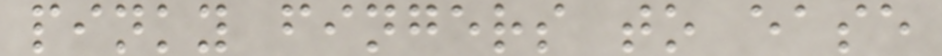pinky fingers to ease
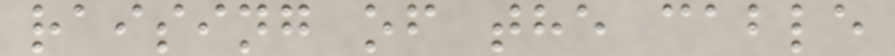raising of the cable
